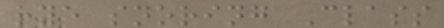rye snoring Class
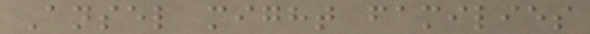Ansel might families
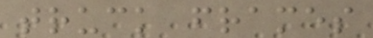truck frames
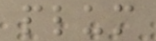plum
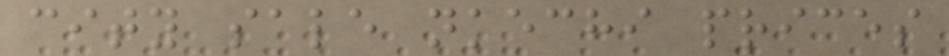city sale nkechi prices
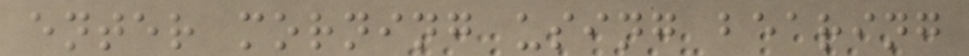enter morning using bearing
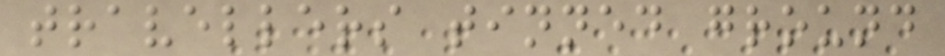travellers tinned ground
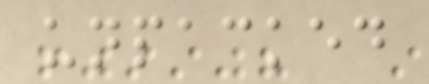unpacked
